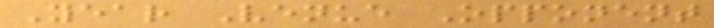Year Venue Opponent
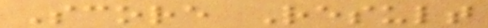Score Result
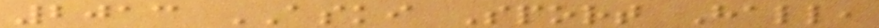2013 ASKI Sport Hall,
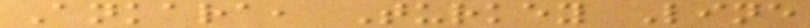Ankara, Turkey Line
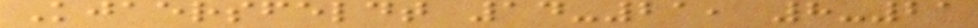Kjaersfeldt 14-21, 8-21
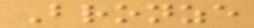Bronze
